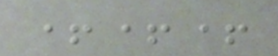+++
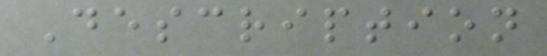Description
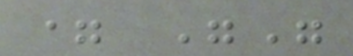= ""
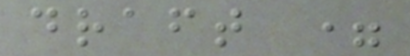draft =
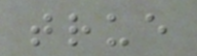true
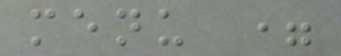menu =
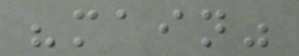"main"
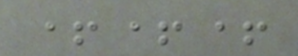+++
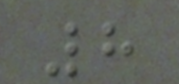8
